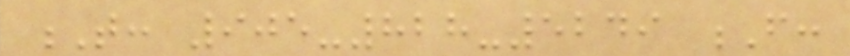T: 905-828-5249 F:
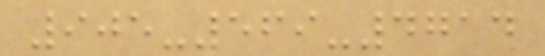905-569-4714
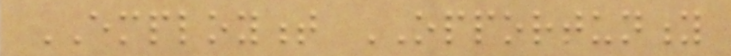EMPLOYMENT OPPORTUNITY
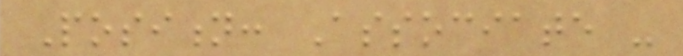Position: Associate -
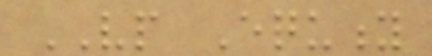VP Equity
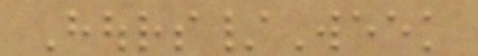Hours/Week
